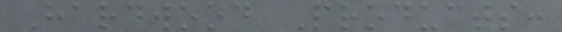Hardwood Products:
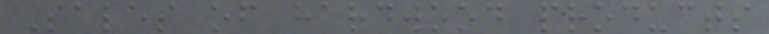Sales of hardwood products
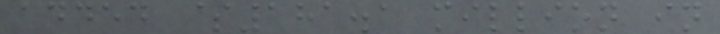added $181.1 million in
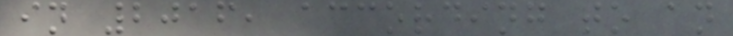in 2016, according to an
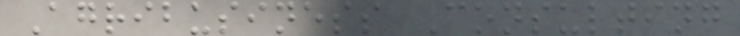Agribusiness Consulting
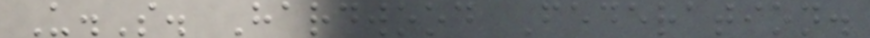U.S. Hardwood Federation.
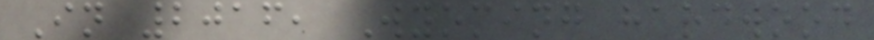In 2016, Wyoming hardwood
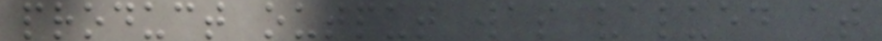product output was valued at
